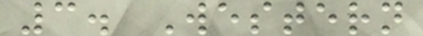3. Western
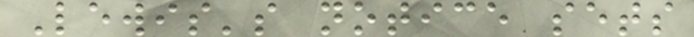Lewis's notice sets
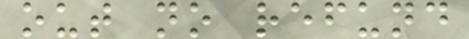out no refund
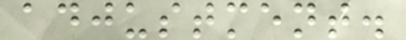adjustment.
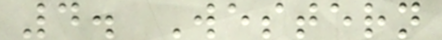4. Western
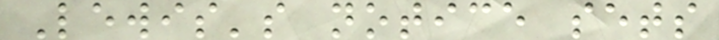Lewis's notice sets
